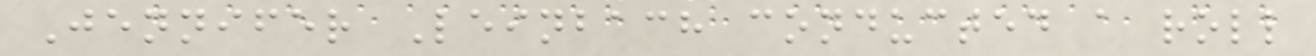Jennifer Leinbach conducted a roll
